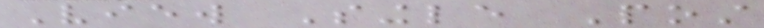View Single Post
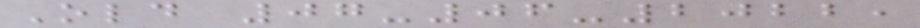Old 07-06-2022,
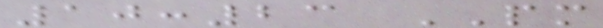10:23 PM
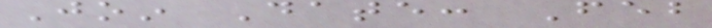Join Date: Feb
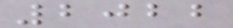2022
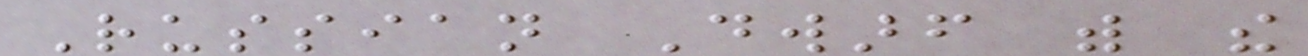Russian Dwarf with the
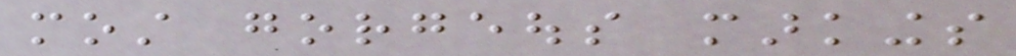most gorgeous markings
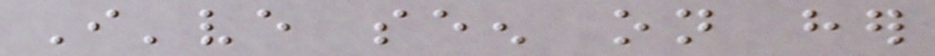I've seen on her
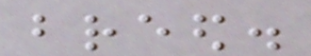breed.
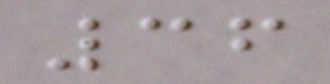36
